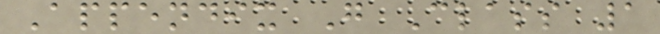Appendix G Class 1
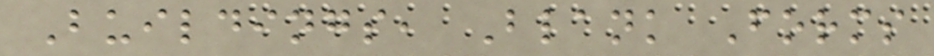Buildings, Blank Forms
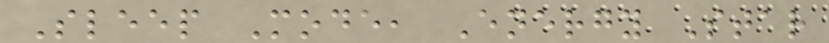Sleep Mode, Energy Star
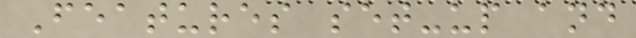Features set-up and
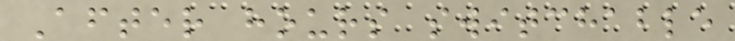After hours switchable
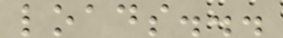loads...
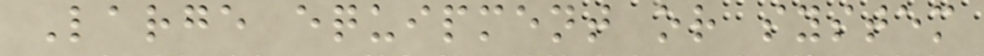Large equipment or system
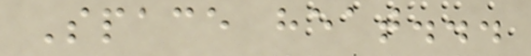Space heat...
